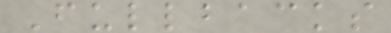Fullbacks
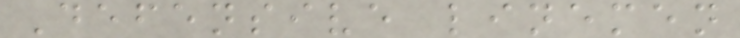Defensive linemen
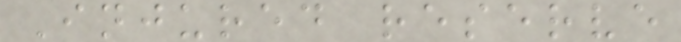Injured reserve
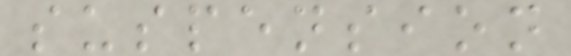suspension
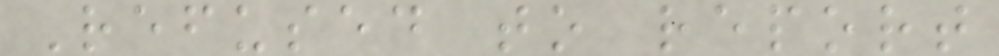Refused to report
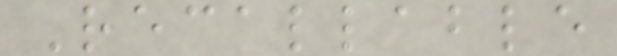Recallable
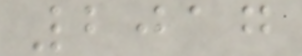2017
